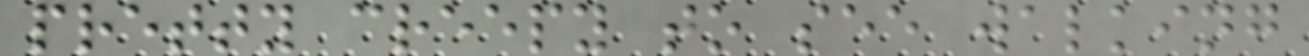pretty creepy to see walking
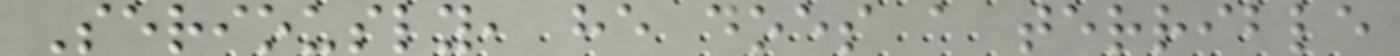Seriously, he does a terrible
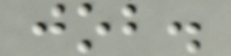job.
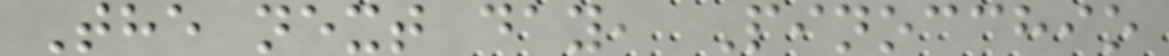The next day, Pinocchio
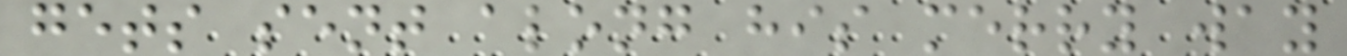gets sent along his merry way
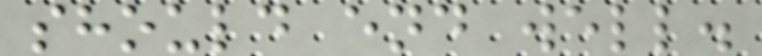should end well.
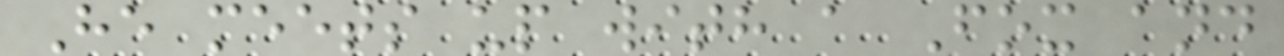He meets up with a Fox and
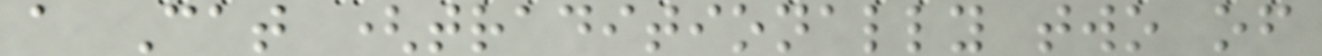a Cat (traditionally two of
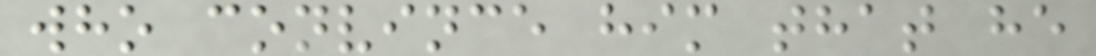who convince him that he
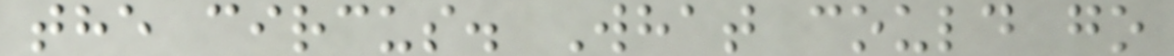the circus. What could go
